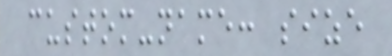custom-name: size
